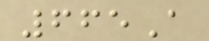665A
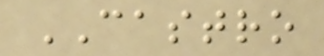CASTRO
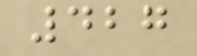427
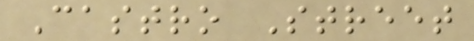Castro Street
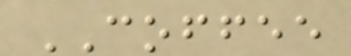COFFEE
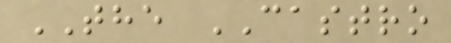THE CASTRO
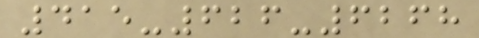415-626-6268
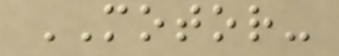MOTOR-
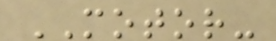MOTOR-
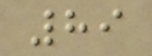89
